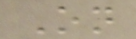On
